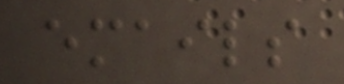emails
